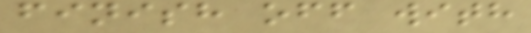finish off with
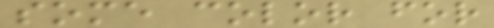some color for
